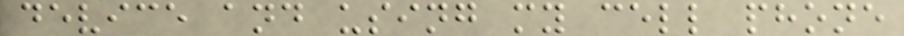device and using my cell phone
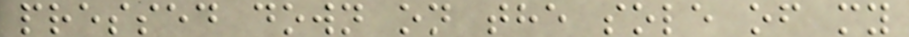pressed down on the sole of my
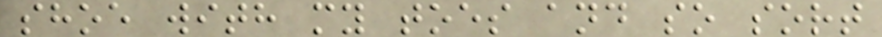shoe with my toes and so sort
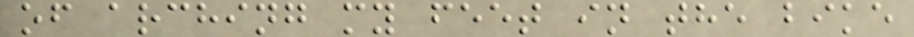of arching my feet in the bike
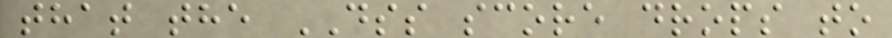that the DSS score drops to
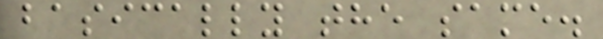basically the same.
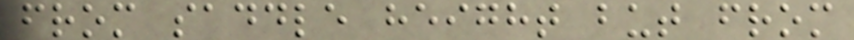from saddle height but from
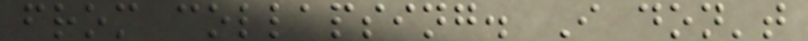from collapsing. I don't
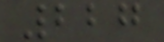227
